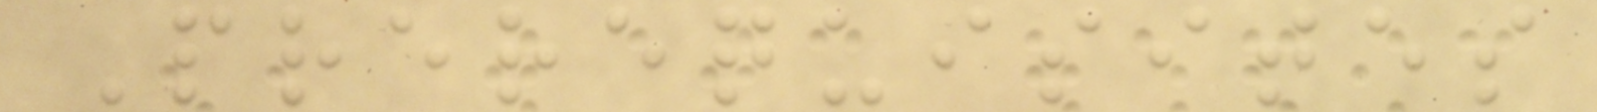Prerequisites
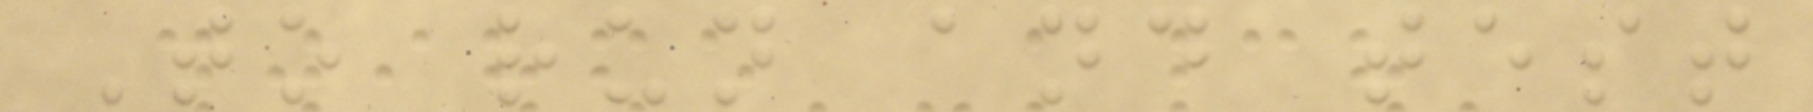To run and test
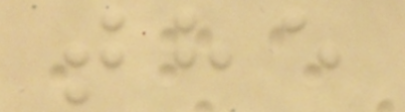the
